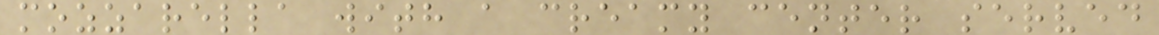mozzarella with a creamy center served
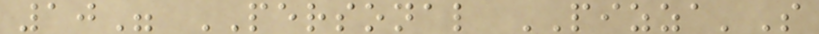10" PERSONAL PIZZA'S
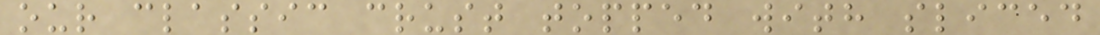our classic crust topped with sliced
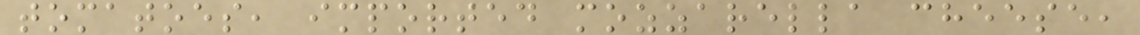tomatoes, imported mozzarella cheese,
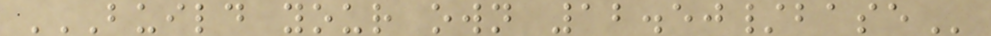BUILD YOUR OWN 12.50/BASE
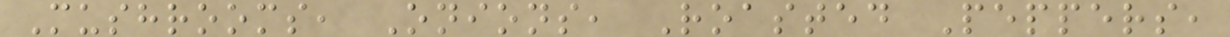Mushrooms, Onions, Roasted Peppers,
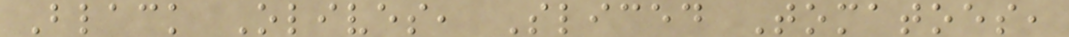Black Olives, Sliced Tomatoes,
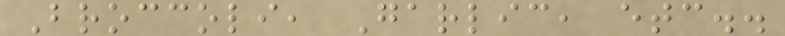Broccoli, Garlic, etc..
